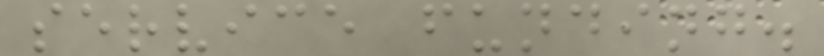service funding.
